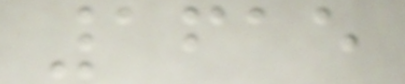1615
